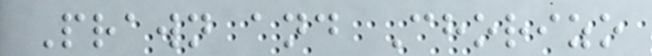Prawn and Chorizo
